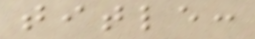title:
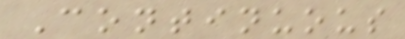Continuous
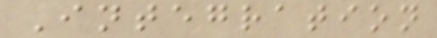Integration
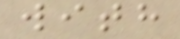with
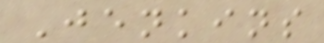Jenkins
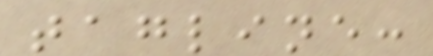tagline:
